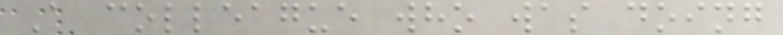A colleague who was doing
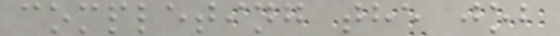completing the job
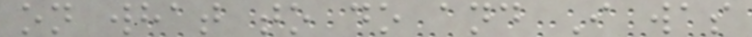on what to do and I was
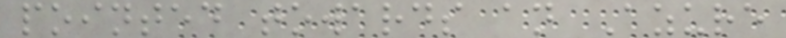pointed towards an Azure
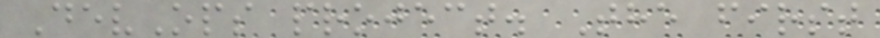DevOps project. The first
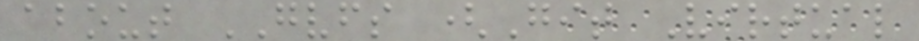about GVFS (Git Virtual
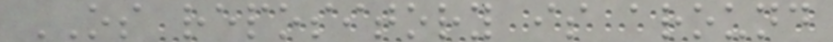OS repository is around
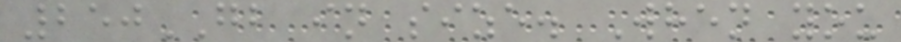250GB in size. When you
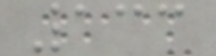133
